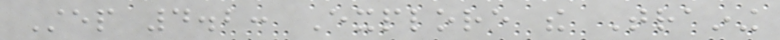Step 4.2: Explore the Training
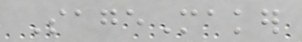SageMaker
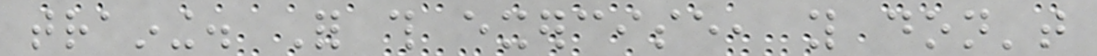training. For this exercise, you don't
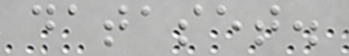dataset.
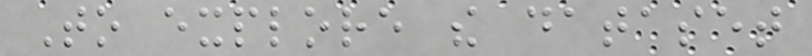To explore the dataset
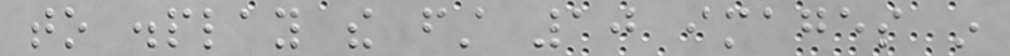to display the first 10 images in
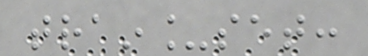train_set:
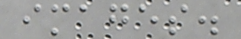images.
